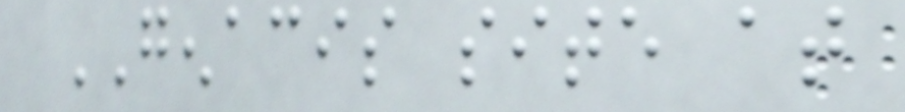GENACIS site at
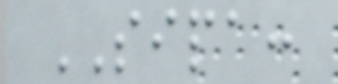SIPA:
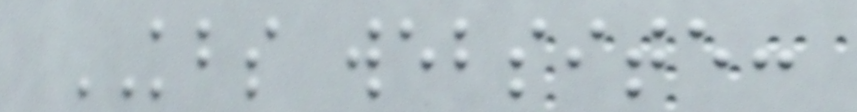KBS website:
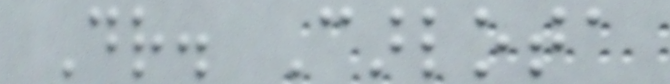Dr. Carlota
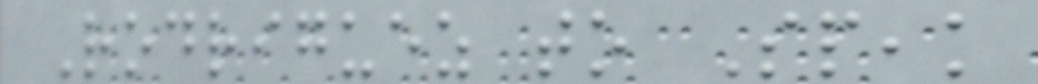Rodriguez to Speak
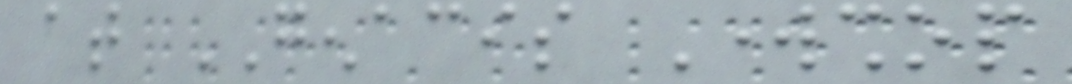at GENACIS Workshop
